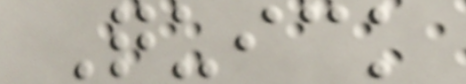Quick
